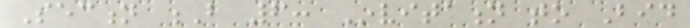Section B 6: Invitation to Bid
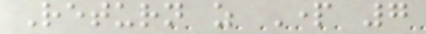Return as Part 7
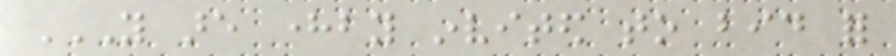YOU ARE HEREBY INVITED TO BID FOR
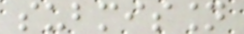submission
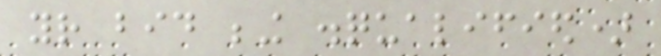your bid being disqualified)
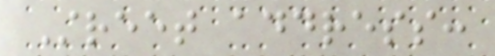Street address:
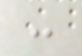:
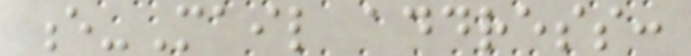e-Mail address:
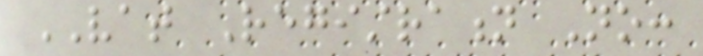VAT Registration No:
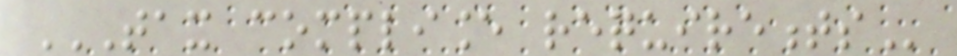TAX COMPLIANCE REQUIREMENTS
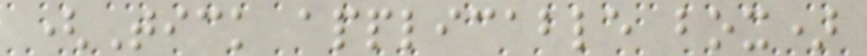(Tick applicable box)
